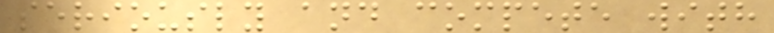seriously and compete with
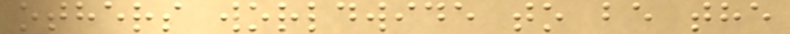others worldwide to be the
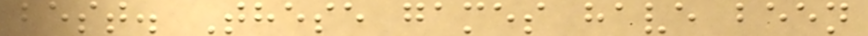best. These games have been
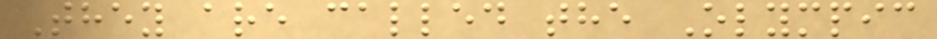They are called the Olympic
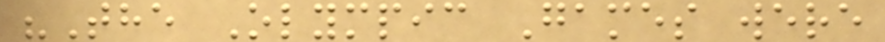"The Olympic Games were
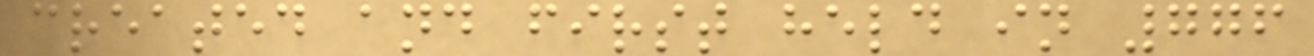created and first held in 776
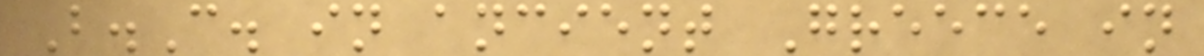B.C. in ancient Greece in
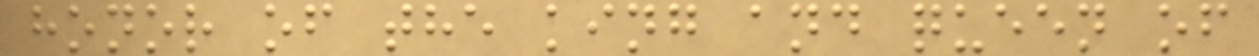honor of the king and queen of
